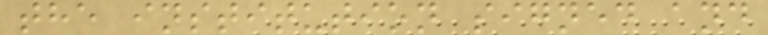the institution signed and
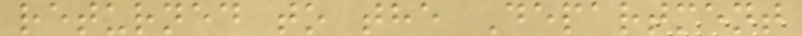returned to the Department
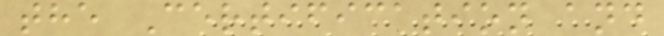the Certification and
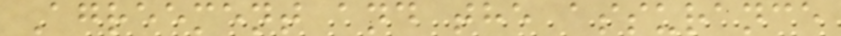Agreement and the assurance
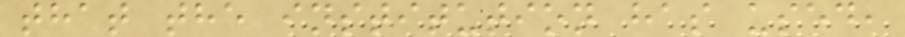that the institution has used,
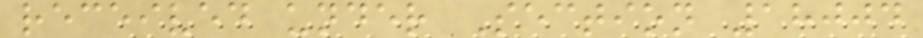received under Section 18004
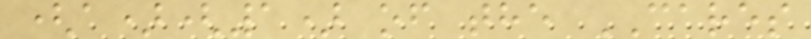(a)(1) of the CARES
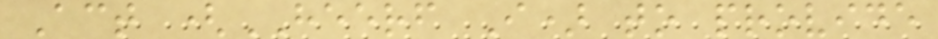Act (HEERF I) to provide
